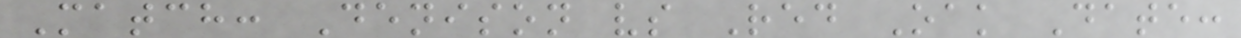Match: Denison vs Red Oak Date:
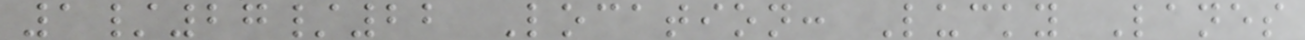1/27/22 Location: Lucky Lanes
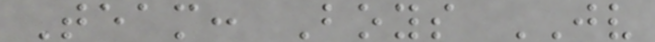Team: Boys JV
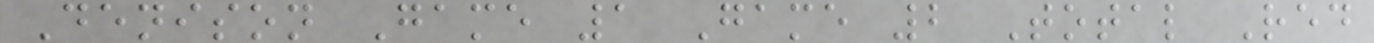Denison Game 1 Game 2 Total Red
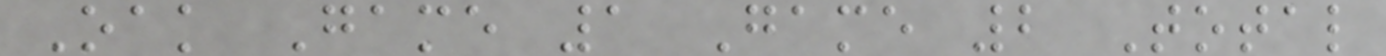Oak Game 1 Game 2 Total
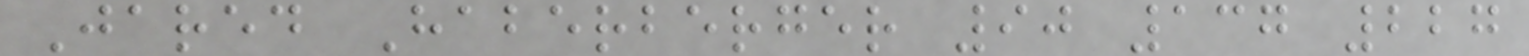Jared Haberberger 90 137 227
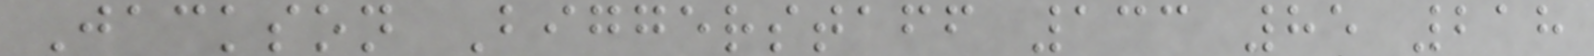Jackson Biggerstaff 133 85 218
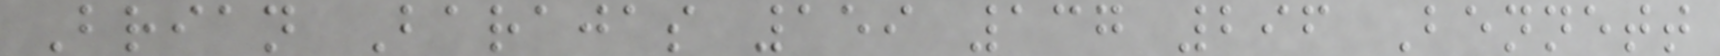Brian Barajas 159 137 296 Bennett
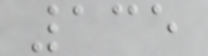135
